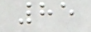85
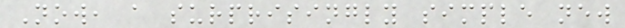Now, a surprisingly simple new
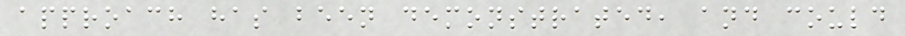approach has been demonstrated, and could
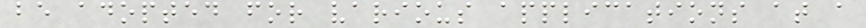be adopted for various applications at a
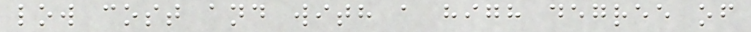low cost and with a high degree of
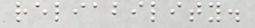reliability.
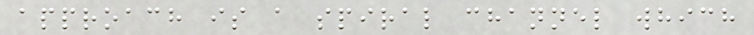approach is a spiral channel which
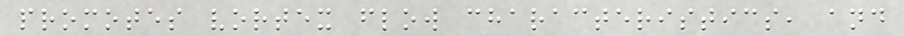promotes vortex flow characteristics, and
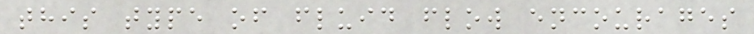this type of fluid flow encourages
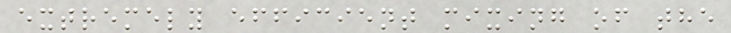extremely efficient mixing of the
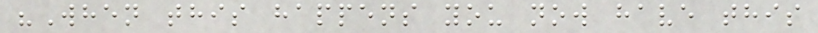"When this happens you now have this
